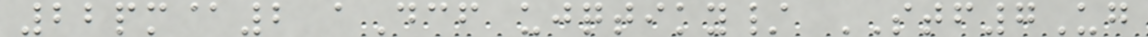22pm@2 aDcf ujqtiky/ STF7Ug
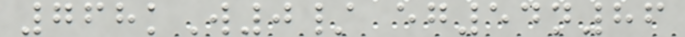768kW0/ eg54n86
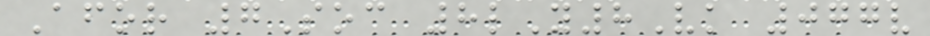Afor 7Soc 8lY8Vk 077v
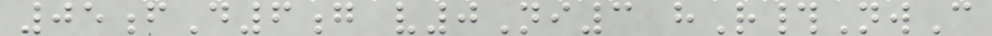05fD6g v0Ni3 hR#NwC
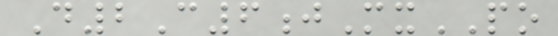D2C6jMxPO
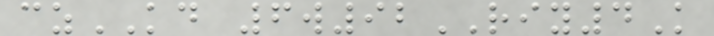czKD 6w92RIY4K
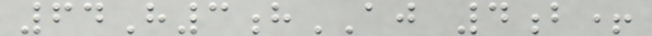64H3hAJ 4b+
